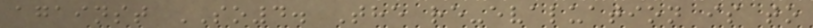against SO4. The re-evaluation is to
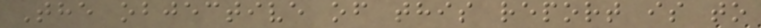The objective of this report is to
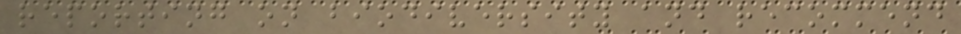reporting on biodiversity and recommend
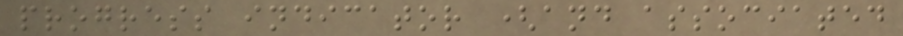progress indicator (and associated
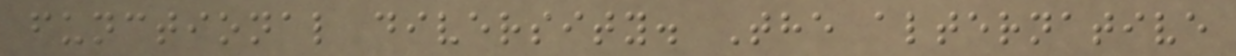functional diversity. The alternative
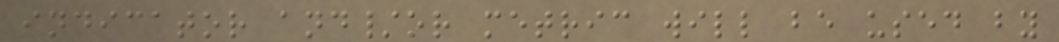indicator and/or metric will be used by
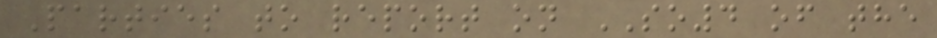Parties to report on SO4 of the
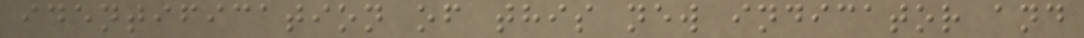identification of this new indicator and
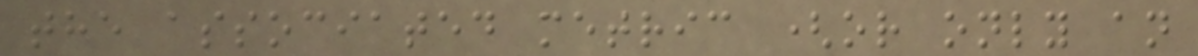the associated metric (or only an
